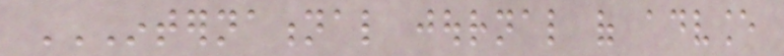INTERNATIONAL JOURNAL OF ADVANCE
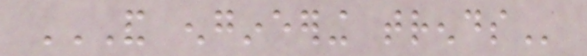AND ENGINEERING TRENDS
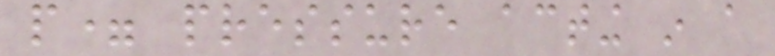p= pressure acting in a
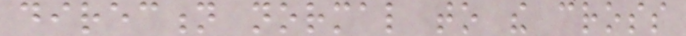direction normal to the cross
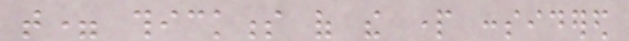t= thickness of the part considered
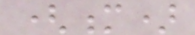(m)
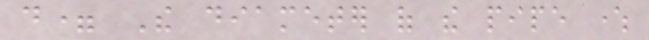d= The diameter of the pipe where
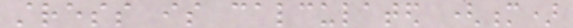stress is calculated (m)
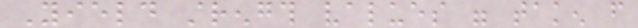Yield strength values were taken from
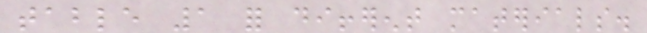table 1 for different materials.
